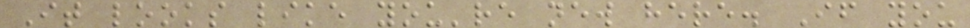It looks like you're new here. If you
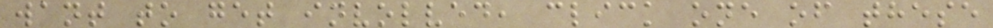want to get involved, click one of these
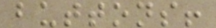buttons!
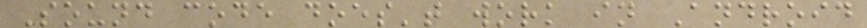Sound code does't work in Android
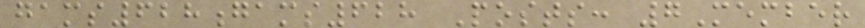gams628gams628 Posts: 7Member
